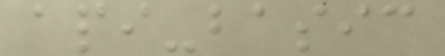api-basic
